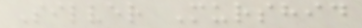Silver Murshid
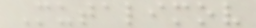Mutalimov
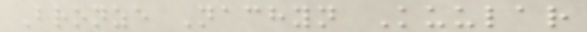Bronze Nachyn Kuular
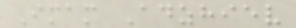Imam Adzhiev
